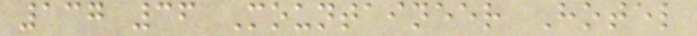137 36 Mountaineer Hotel
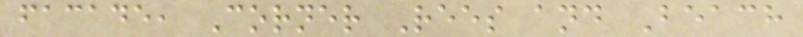facade, Corner Rees and Beach
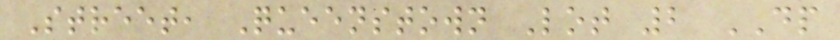Street, Queenstown Lot 2 DP
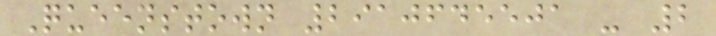Queenstown 2910645501 - 2
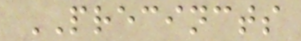PRECINCTS
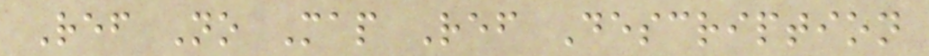Ref No Map Ref Description
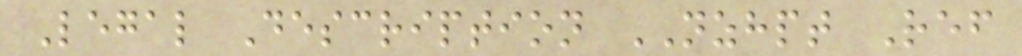Legal Description NZHPT Ref
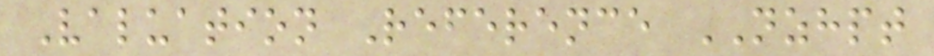Valuation Reference NZHPT
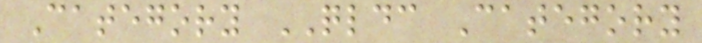Category QLDC Category
